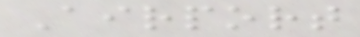Airport
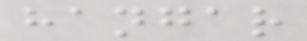hangar
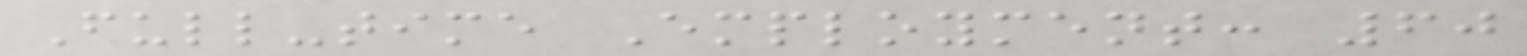Full-time Employment: 60
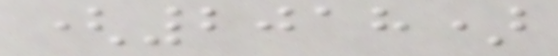(2018)
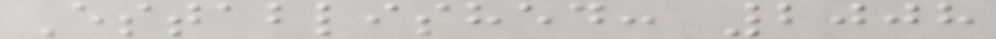Established: 2008
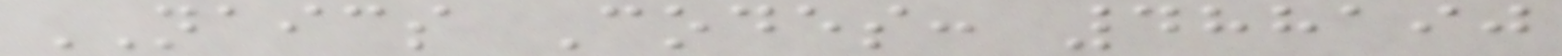NAICS Codes: 488190
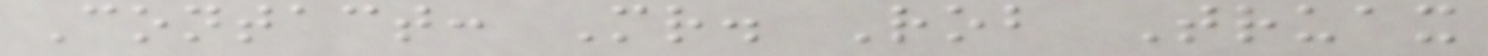Contact: Mr. Rob Truax
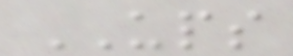UPS
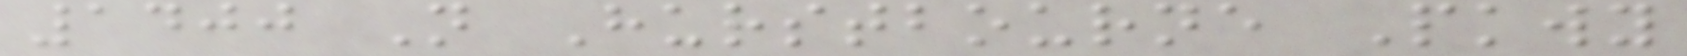1400 N Hurstbourne Pkwy
